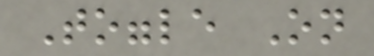Toggle On
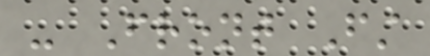- Front First
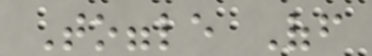Toggle Off
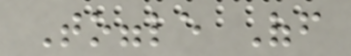Toggle Off
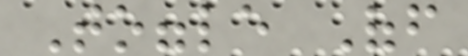Toggle Off
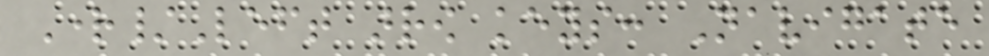Right/Left arrow keys: Navigate
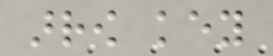arrow key
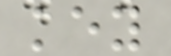key
